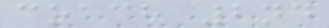coach 2nd
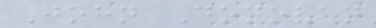John Donovan
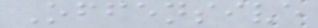Offensive
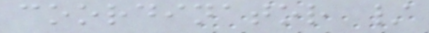coordinator /
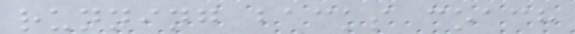running backs coach
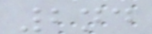2nd
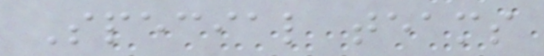Special teams
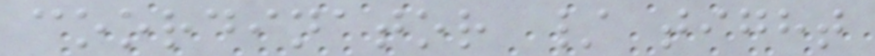coordinator / tight
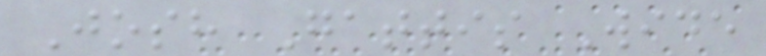Josh Gattis Wide
